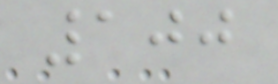100
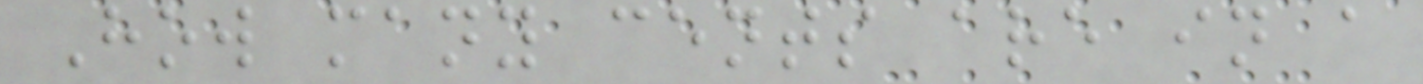How many cents are in a
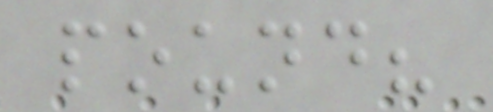pound?
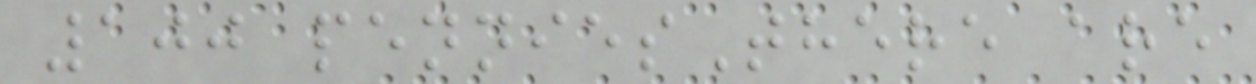100 penniesThere are
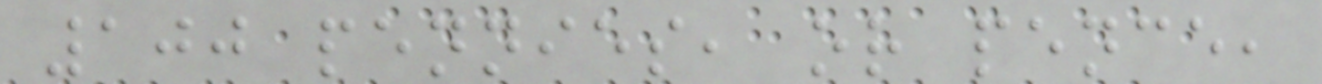100 pennies, or pence,
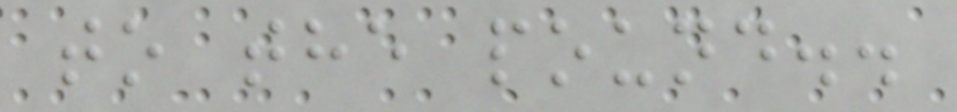to the pound..
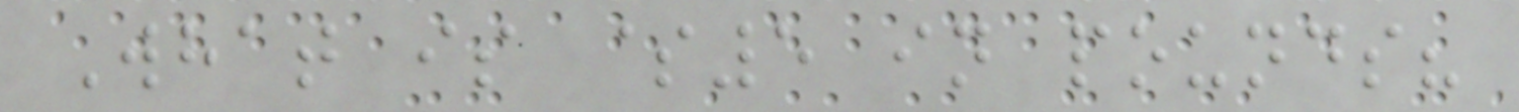What is $5 in pounds?
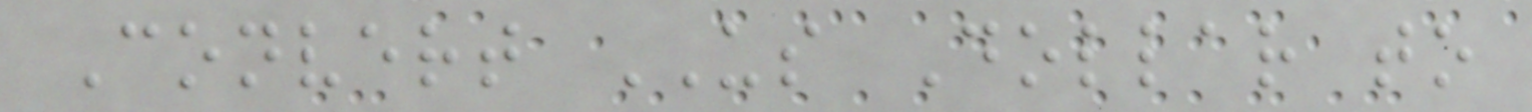Convert US Dollar to
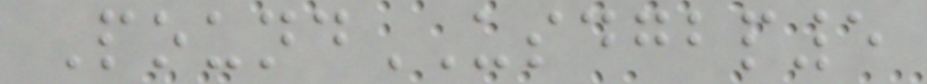PoundUSDGBP5
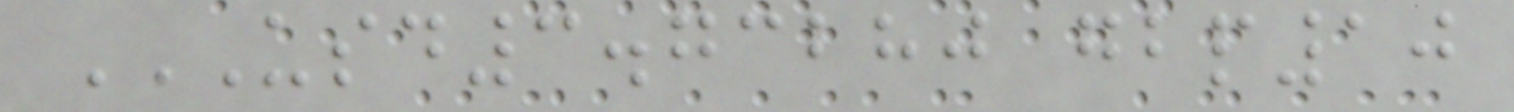USD3.73280 GBP10
